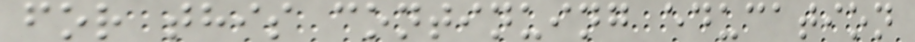for this continuing education
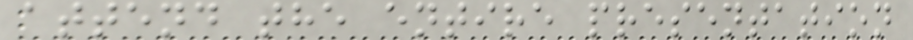attend the entire presentation
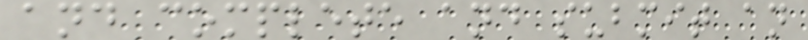and complete and submit an
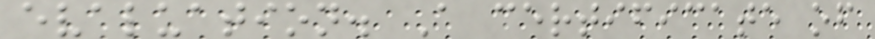evaluation. A certificate of
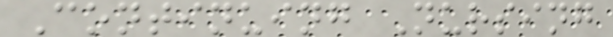Continuing Nursing
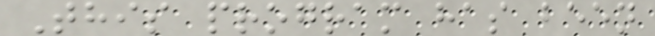This program has been
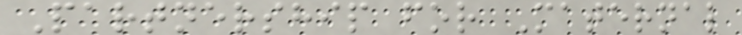Partnership for Maternal
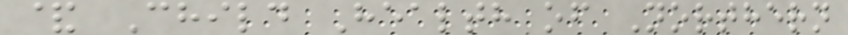& Child Health of Northern
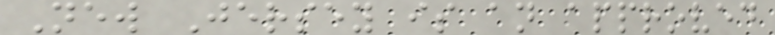New Jersey is an approved
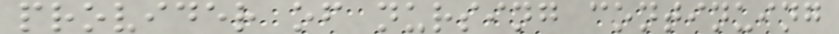provider of nursing continuing
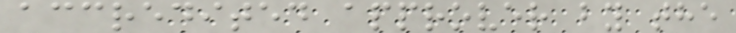accredited approver by the
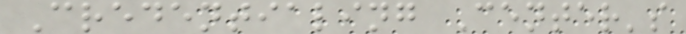Credentialing Center's
